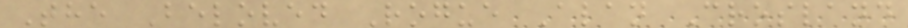The Beloved Rogue Alan Crosland
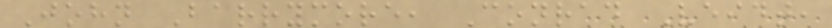John Barrymore, Conrad Veidt,
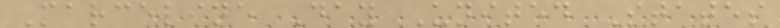Marceline Day United States
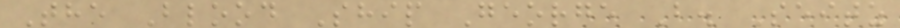The Blood Ship George B. Seitz
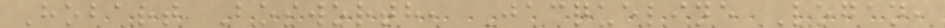Hobart Bosworth, Jacqueline Logan,
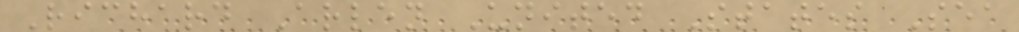Richard Arlen United States Sea
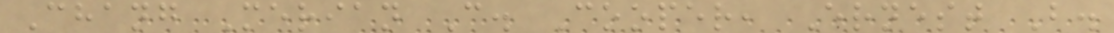Chang Merian C. Cooper, Ernest B.
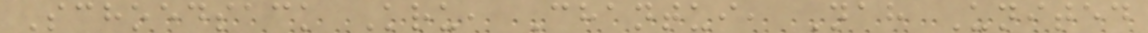Schoedsack Kru, Chantui, Nah United
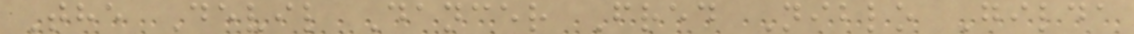The Devil Dancer Fred Niblo Gilda
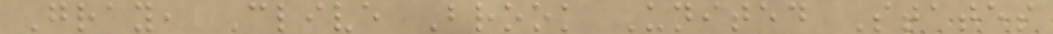Gray, Clive Brook United States
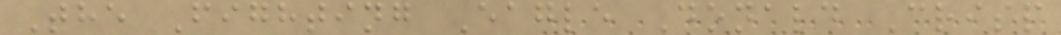The Fighting Eagle Donald Crisp
